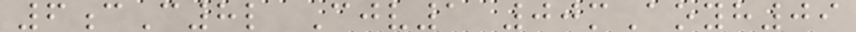6cC8l Cjv1 00mAoyh09
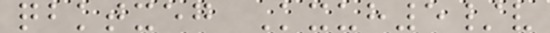qbktxeg Kxuh5/v
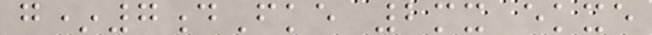g*7dFke 2mx ekxe
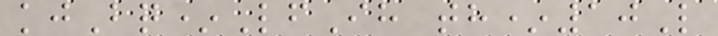kjBq*LfIh th*10L
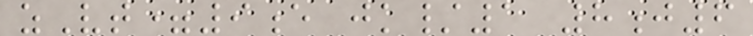zVt=9e jk/1 8j6
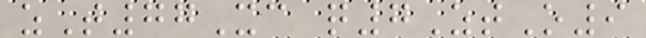zT77Xc q7ZtO9
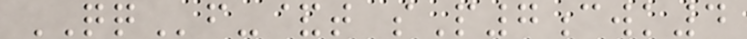QQf-&t sP7cwk4
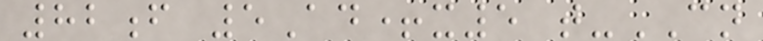82f 5Ad+x5 t-CN
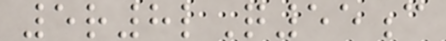5r8lQ55c
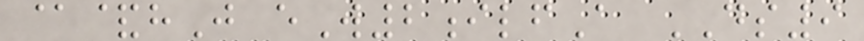@&hJ eW2ilfA DS9
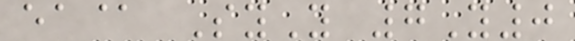ea@ SyY 7Y0
